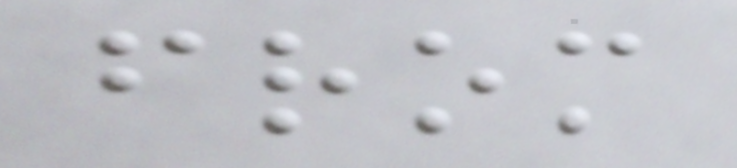from
